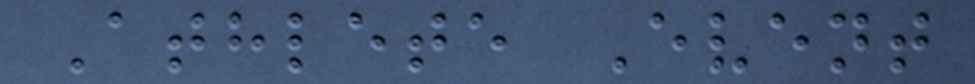Athlete Event
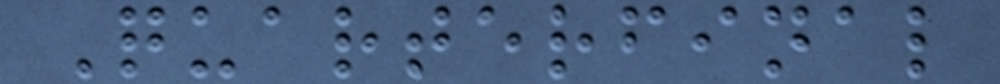Quarterfinal
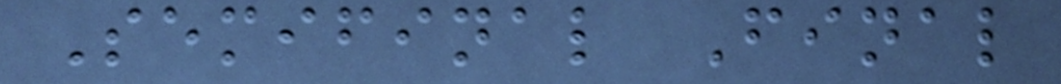Semifinal Final
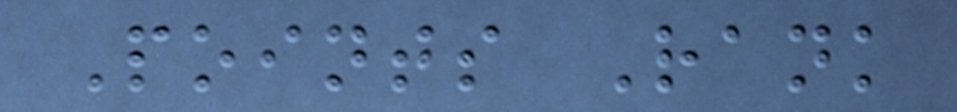Points Rank
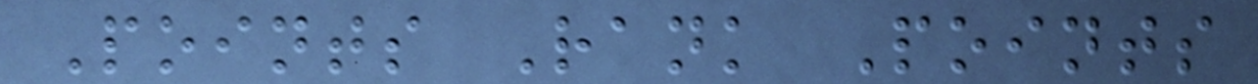Points Rank Points
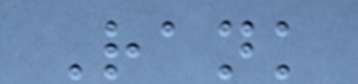Rank
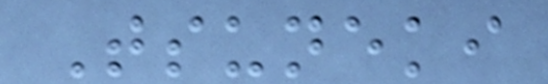Tsuneki
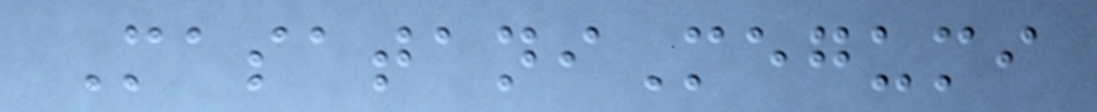MasataniMegumi
